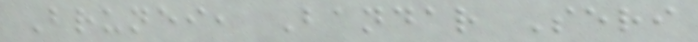Brunei, Bandar Seri
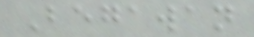Begawan
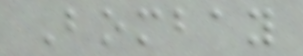Bombay
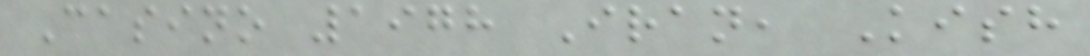Casino 1978 Iran, Kish
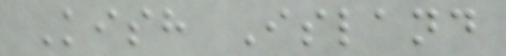Kish Island
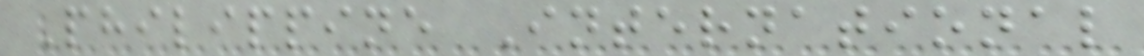Philippine International
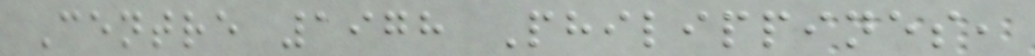Centre 1978 Philippines,
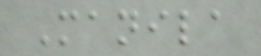Manila
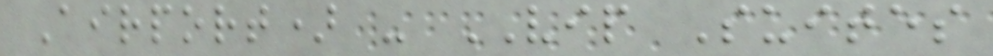Airport) - VIP Suites
